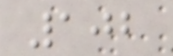102
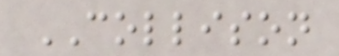COLLISON
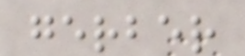gerber
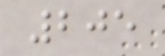205
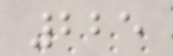225
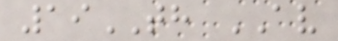19TH AV
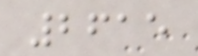2615
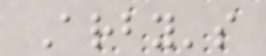Arby's
